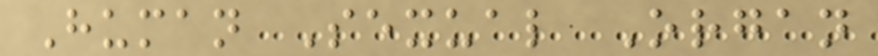Human Sexual Organ
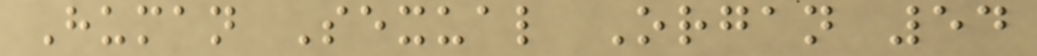Human Sexual Organ 54
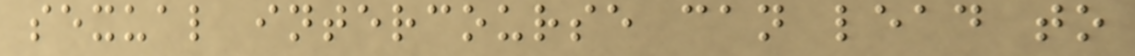sexual intercourse can lead to
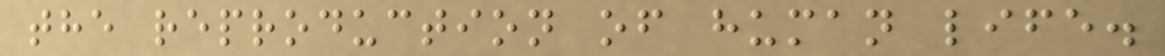the reproduction of human life.
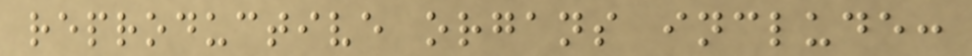reproductive organs include:
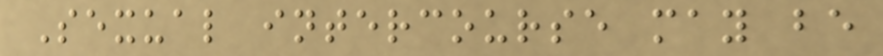Sexual intercourse may be
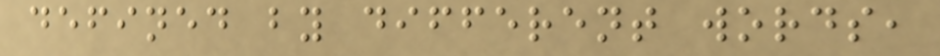defined by different words,
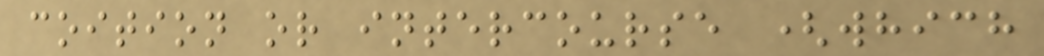coition or intercourse (which
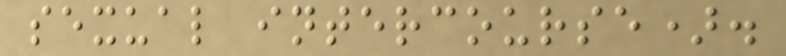sexual intercourse).
